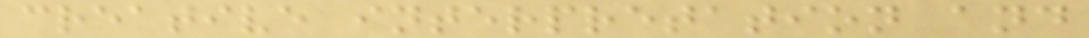creative interpretation and
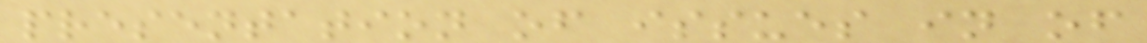presentation of issues in of
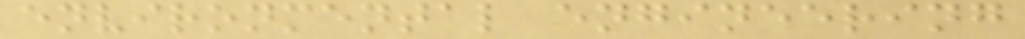environmental engineering
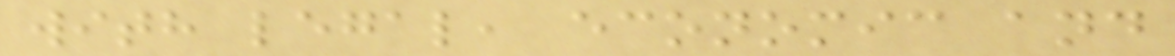with legal, economic and
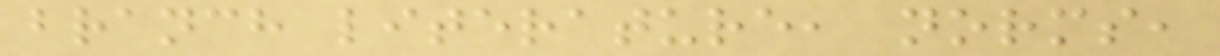branch literature, norms,
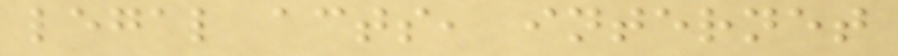legal acts, internet
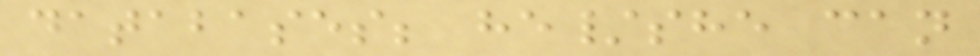databases; he/she can
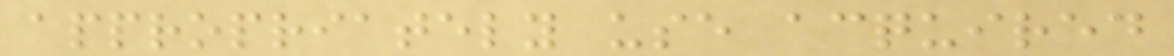appropriately use acquired
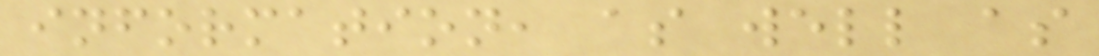information, as well as
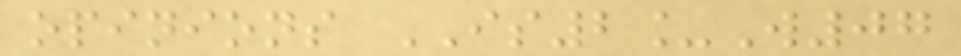opinions IS2_W07
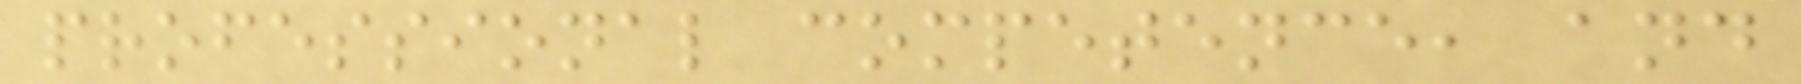professional competence, and
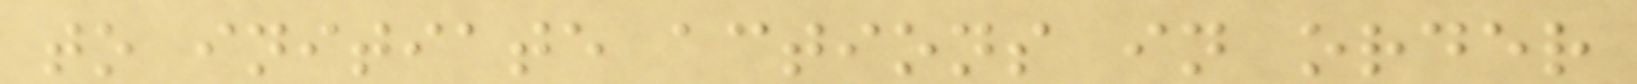to initiate actions in order
